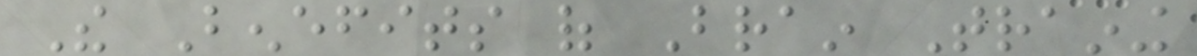The Benefits of Brain Training
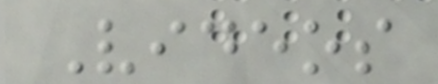Videos
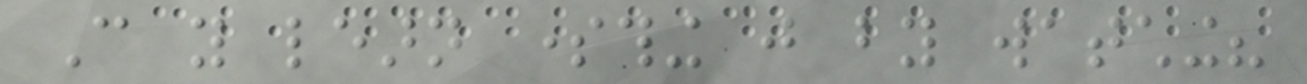Can you learn something just by watching?
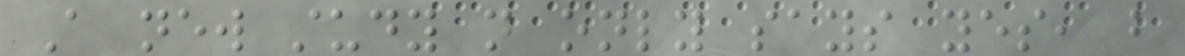A new study not only says yes, but
